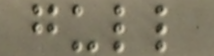gull
